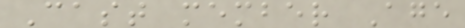Cast member Age
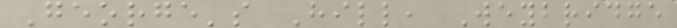George's Hill, Weybridge
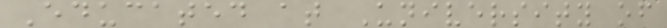Educated at University of
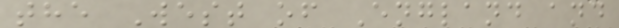the West of England and
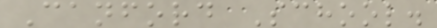Canford School.
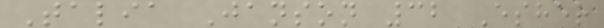Talia Janson 32 Esher
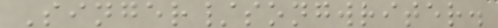Singer/songwriter.
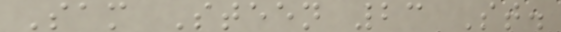Sam Steen 23 St.
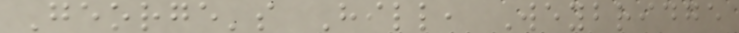George's Hill, Weybridge
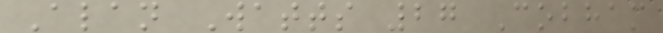Alan Watts 27 Cobham
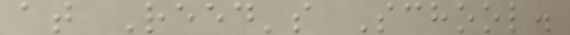at Reed's School.
